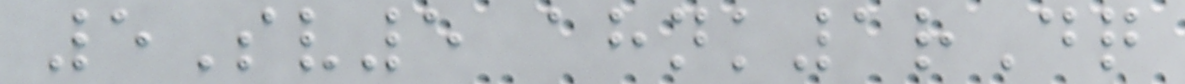5Sv5 ahnk1rDq
